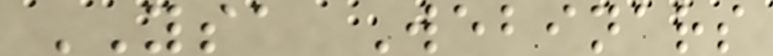YSA Webinars
